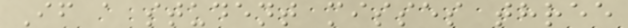If a student misses three
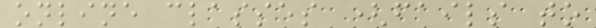online classes (fails to
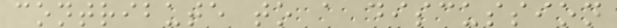contribute to a discussion
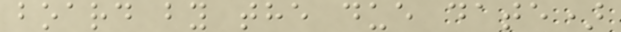board by the due date)
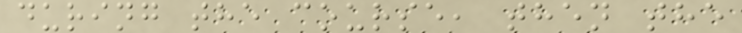during the course, then the
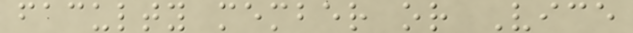faculty member or Vice
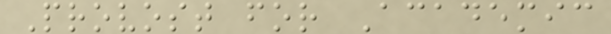Provost for Academic
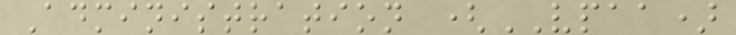Administration (VPAA)
